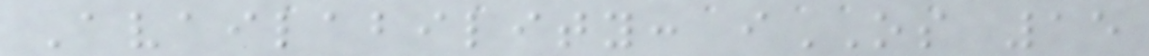Availability: iOS 15
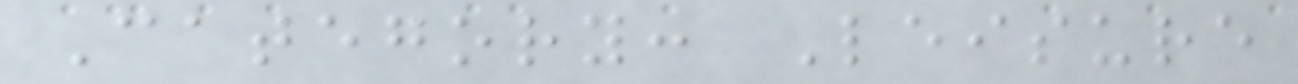Category: Leisure
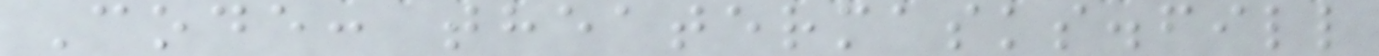Code: theatermasks.fill
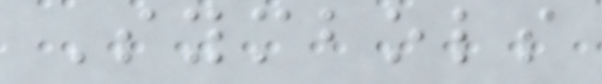Symbols
